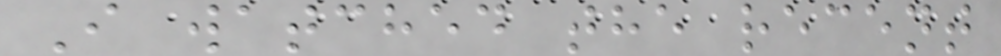I watched the recent
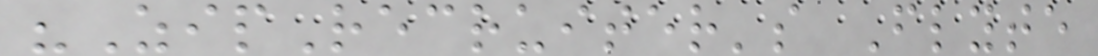"ZipRecruiter's Flyte
